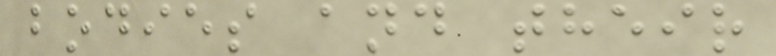bodies and their
